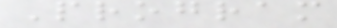Program
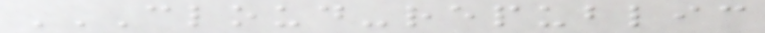CLOUD-REPUBLIC
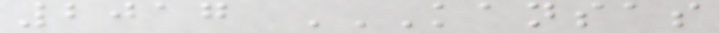2017 KANSAS
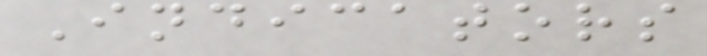Indicators
